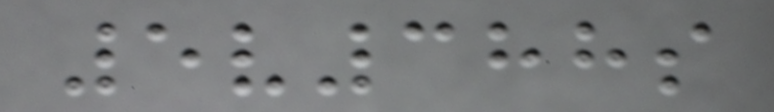5v388s
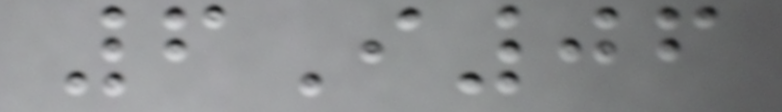6I06
